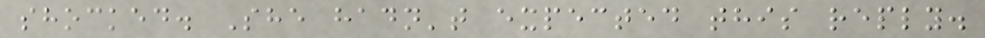shocked. She hadn't expected this reply.
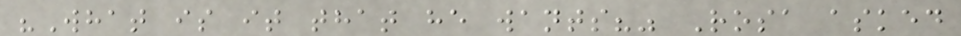"What is it that he wants?" Rosa asked
